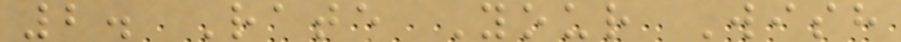2. Rate Your Wish
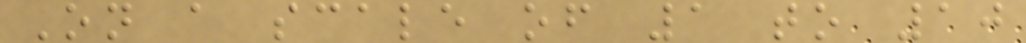On a scale of 1 to 10
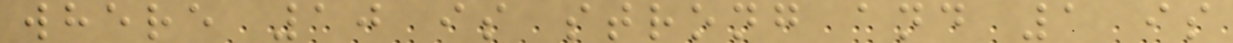where 10 is strong and 1 is
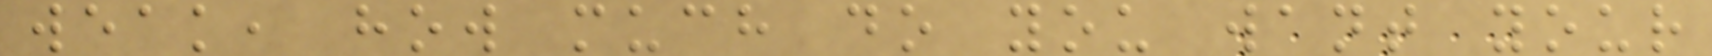weak, how much do you want your
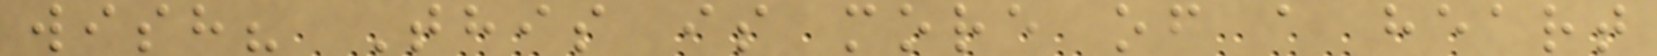wish? This is more of a heart
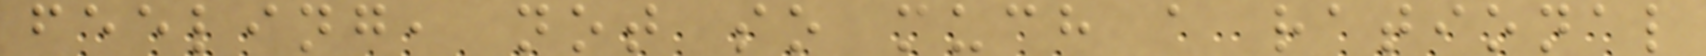feeling, not so much a rational
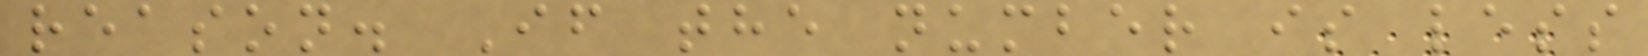reason. If the number is less
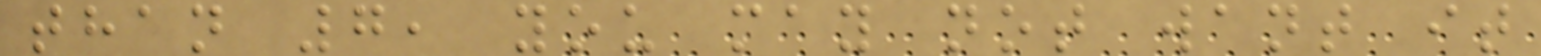than 7, you may not want it
